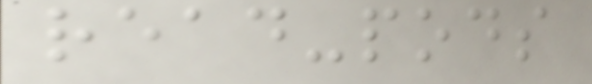read-pods
